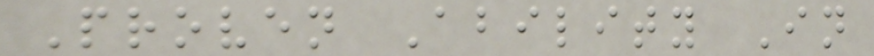Proven Ability In
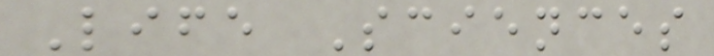Life Sciences
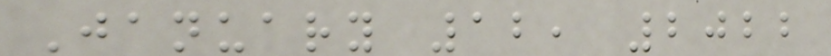January 12, 2022
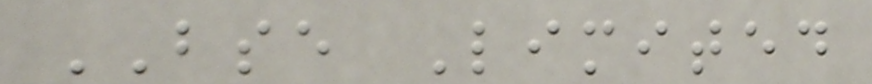BSE Limited
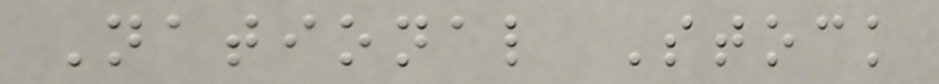National Stock
